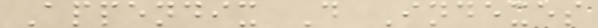Appendix D Indexes
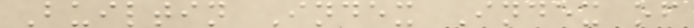Builtin Index Index of
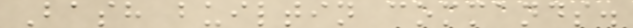Bash builtin commands.
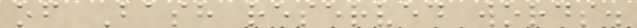of Bash reserved words.
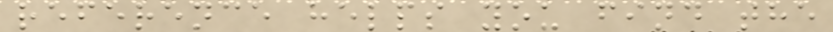reference helps you find the
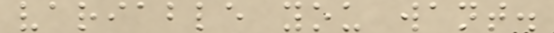variable you want.
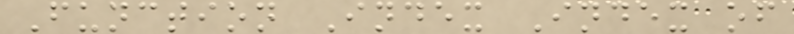Function Index Index of
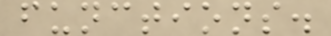functions.
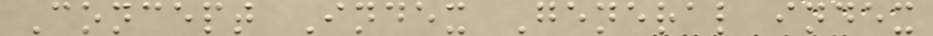Concept Index General index
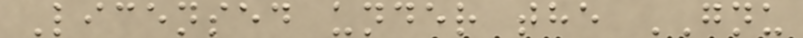Licensed under the GNU
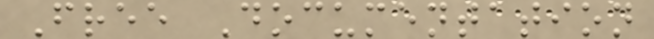Free Documentation
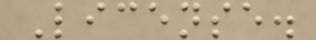License.
